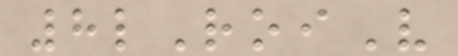8lRoiV
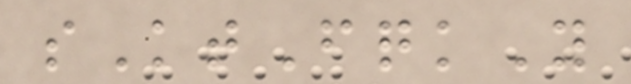sKtFqkY
